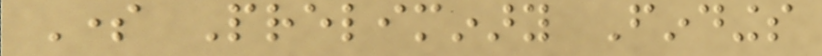Some Preliminary Findings
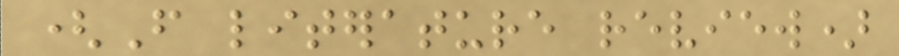(From literature review)
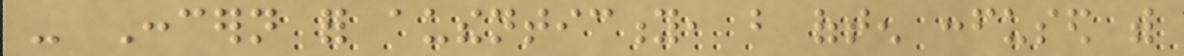- Concern for authenticity, but often confused with
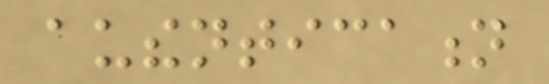authentication
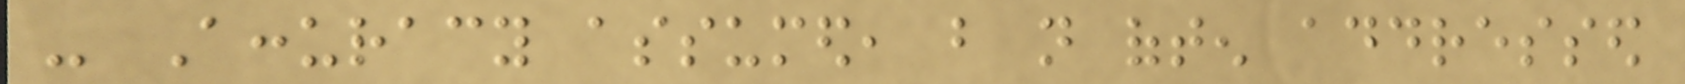- Accuracy assumed, but not often addressed
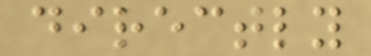directly
